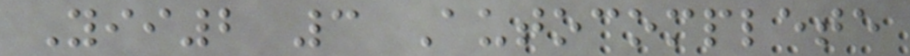Yii2 3 Autocomplete
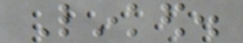Linked.
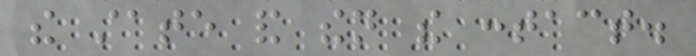the state and then the contact.
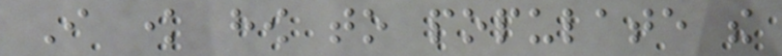I know how to populate the
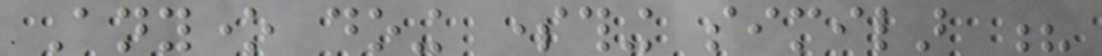Anyone doing something similar ?
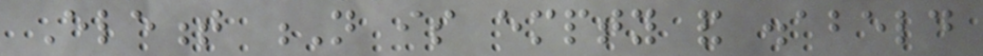Element N is empty and disabeld
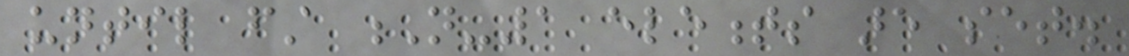until first N-1 elements are set.
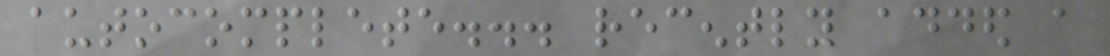autocomplete... recently added a
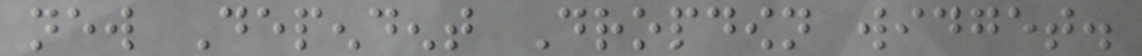new Dependent Dropdown widget.
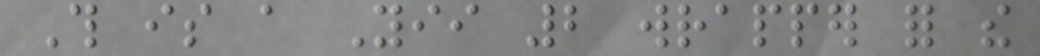This is a Yii 2 wrapper for the
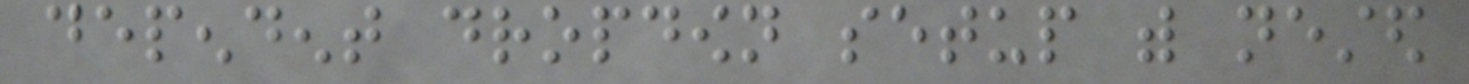dependent dropdown setup with nested
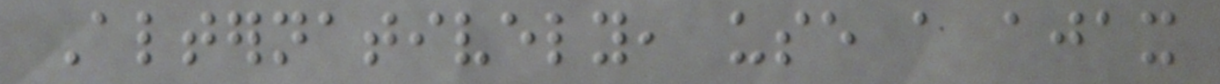Alternatively, use a ajax
